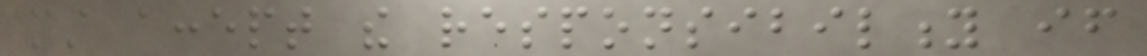must accept the responsibility if
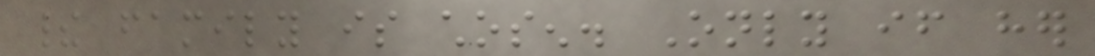their family is chosen. Only if her
